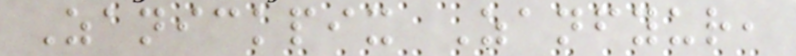Zanickpix Zanfyur,
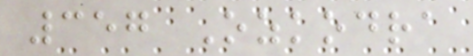357 Ozkodra
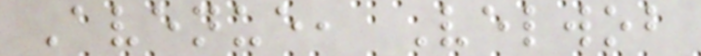Avenue, Velwob
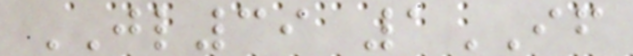JL39 1IF
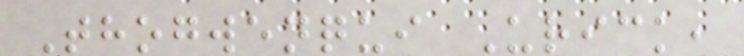Thogwenqui Urick,
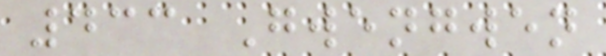433 Gwengwen
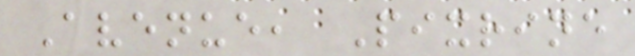Avenue, Pixrine
